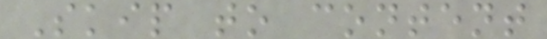Skip to content
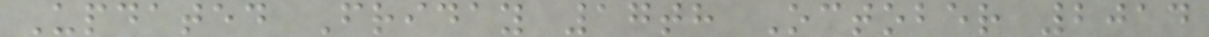Updated Friday 17th October 2014
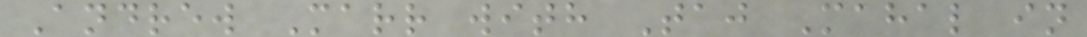Andrew Marr with Taj Mahal in
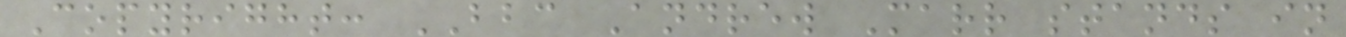Copyright: BBC Andrew Marr stands in
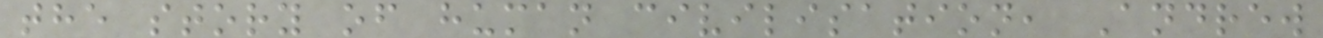the story of human civilisation, Andrew
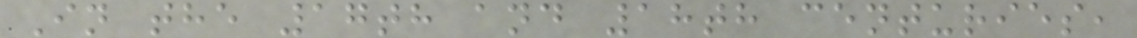In the 17th and 18th centuries,
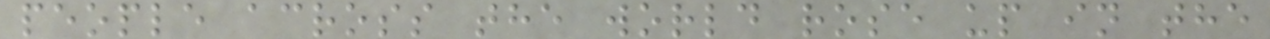people across the world rose up in the
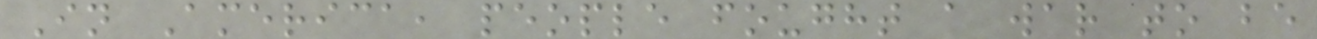In America, people fought a war to be
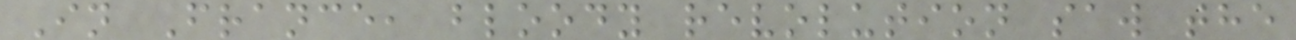In France, bloody revolution saw the
